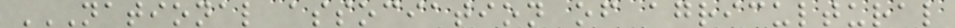NATIONAL ASSOCIATION OF AGRICULTURAL
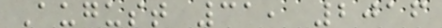August 31, 2016
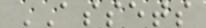ASSETS
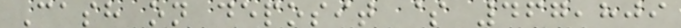Cash on deposit $ 467,809
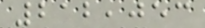212,053
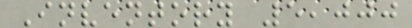Inventory 5,000
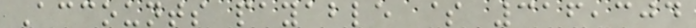Accounts payable $ 316,304
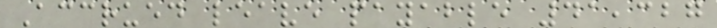Accrued leave payable 41,327
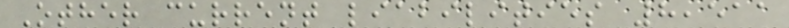Other current liabilities 8,511
